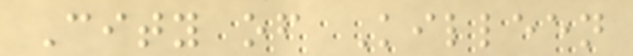City of Killeen
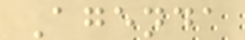Agenda
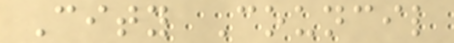City Council
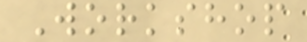Workshop
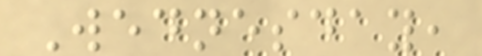Wednesday,
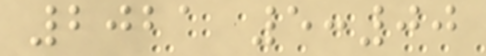2021 5:00
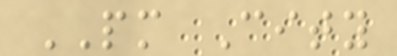PM City
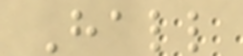Hall
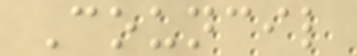Council
